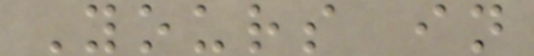Yours in
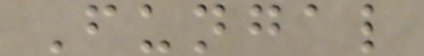Fungal
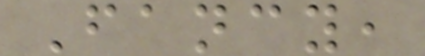Fancy,
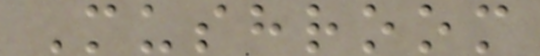Mushroom
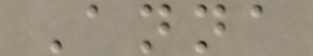Anna
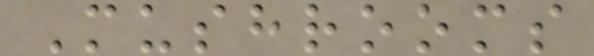Mushrooms
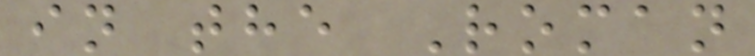in the Roman
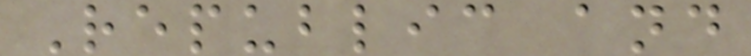Republic and
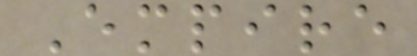Empire
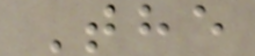The
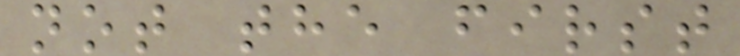not the first
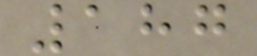187
